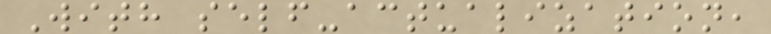With self-actualization,
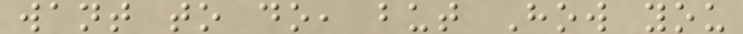want to do, but How you
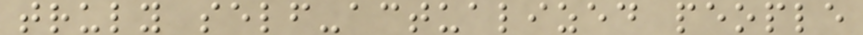truly self-actualized people
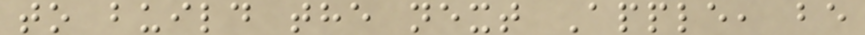to build the next Apple, be
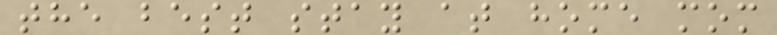the best stay at home mom
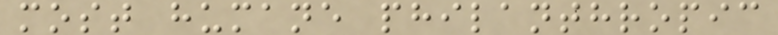most humane philanthropic
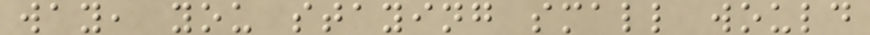way, you staying small would
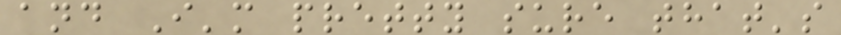and I'm pretty sure that's
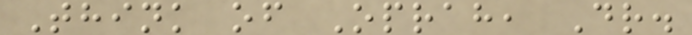Think of Oprah, Dr.
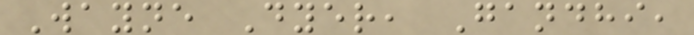Wayne Dyer, Gandhi,
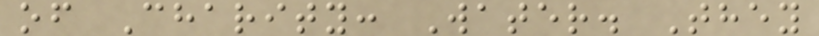of Charity: Water. They
